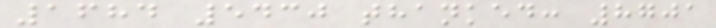1684 5430 thanked: 8701
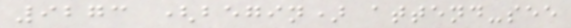9273 (begin) attend-see
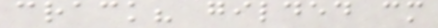crack? gilded cm
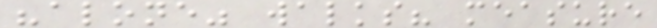"alone" walks? measure
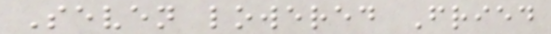Seven lowered Fried
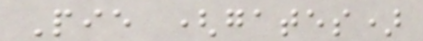Pie (gates)
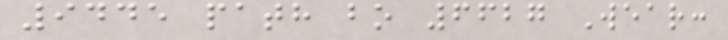9445 path bo 6627 Wear:
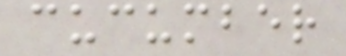cucumber
